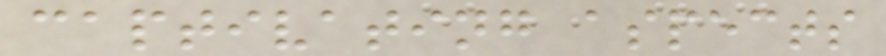captivating aspects
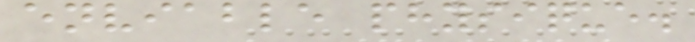enviable physique.
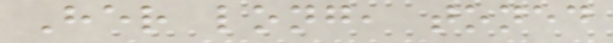Her long, toned
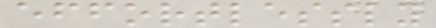effortlessly
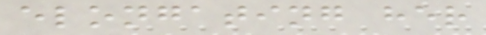elongating her
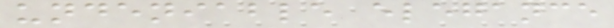undeniable elegance
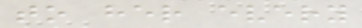to her every
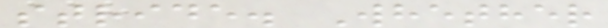stride. Whether
